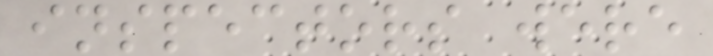inspectors were
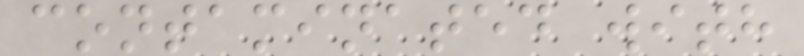contaminated with
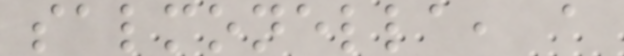salmonella, a
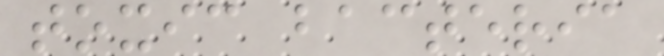toxic bacteria
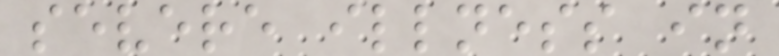severe illness in
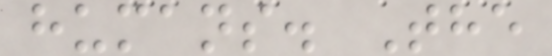humans. The
